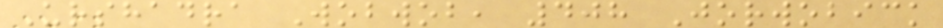Urshadra Wobwob, 408 Jorwobick
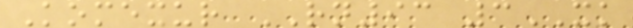Komexur RN93 3XK
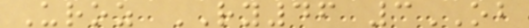Uroz RY46 3OB
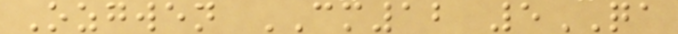Ozgwen CM12 5QA
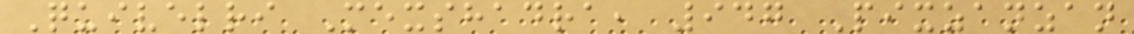Quivelri Mexshadra, 947 Pixzanzan
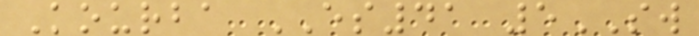Kourba ES41 5SW
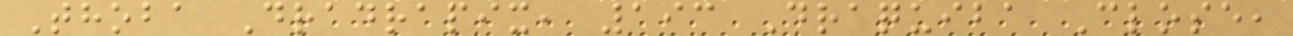Thoba Dradrapix, 193 Draquiba Close,
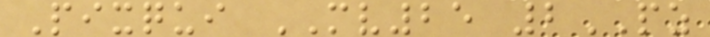Pixqui MV25 2PZ
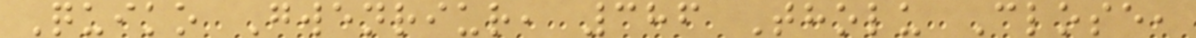Quiko Gwenriur, 386 Tholu Close,
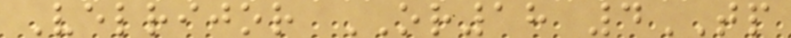Velrijor OR18 4TP
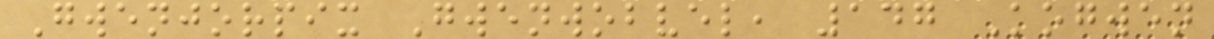Gwenjorpix Gwenwobvel, 147 Kogwen
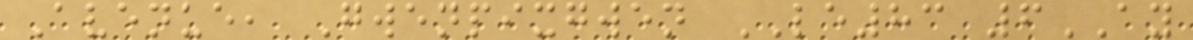Avenue, Gwenpixgwen LE83 6AY
